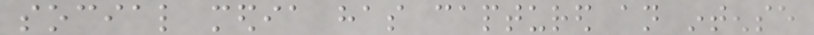social media has captured an intense
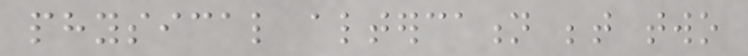physical altercation between two
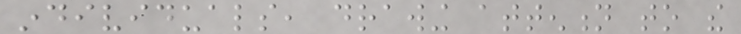individuals, drawing attention to the
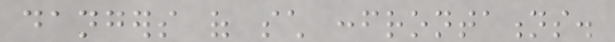dangers of such confrontations.
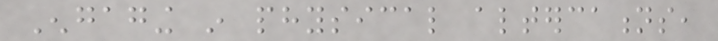Engaging in physical altercations,
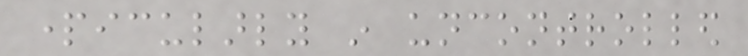particularly in uncontrolled
